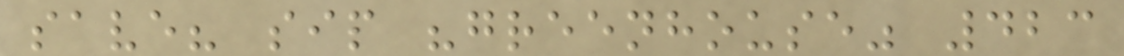save? sip "greenhouse" 423
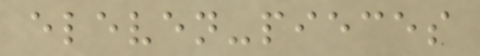eleven-pieces
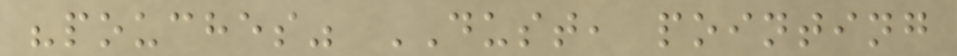"pouches" DUST, pointing
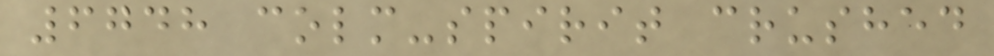6748 colm-spirit crushed
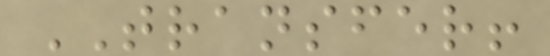TRANSFER!
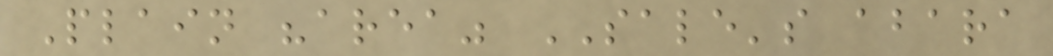Plain "area" SALE's abara
